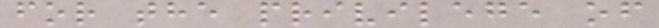for the privilege of
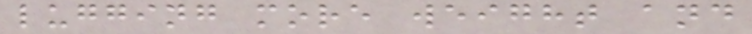lugging more weight and
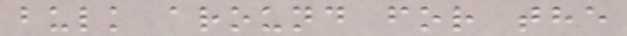bulk around for the
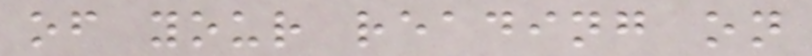of your reading on
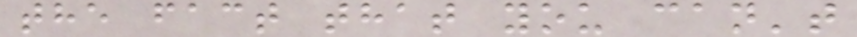the fact that you can't
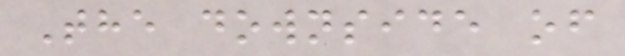The downside of
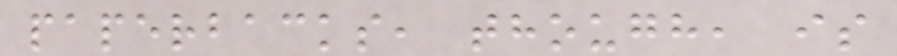paperbacks, though, is
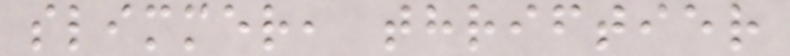slimmer, thriftier
